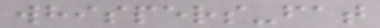whispers-fat
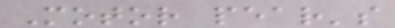Motor pear's
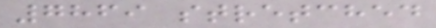7869 stretched
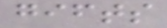gifts
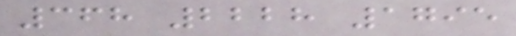368 2228 1795
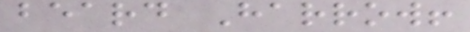beard Harrow!
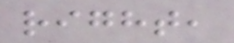right,
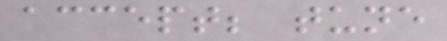accept; tune
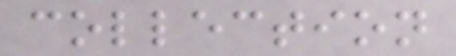collection
